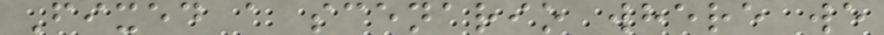Fixed a scenario where we
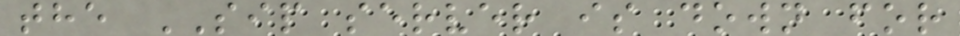the SIP server is down for
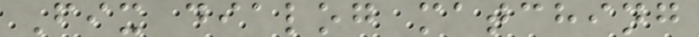Fix dialog matching
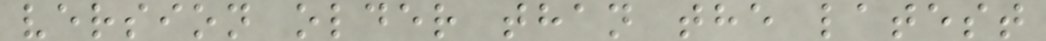version older than the latest
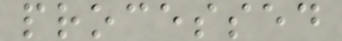processed
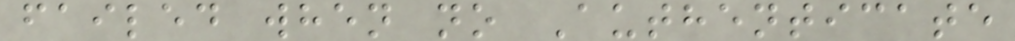failed when no Authenticate
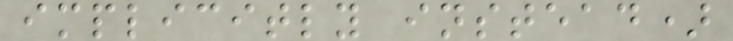implicitly instead)
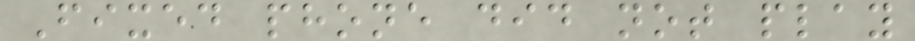Fixed phone did not play
